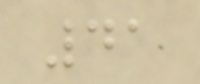41
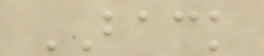BACK
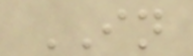IN
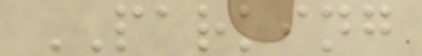PARKING
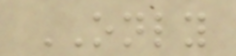ONLY
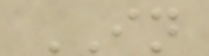IN
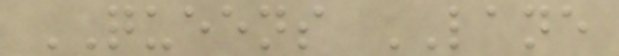QUEENS LANE
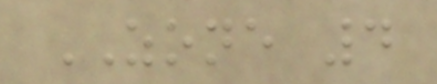ZONE 4
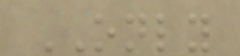ONLY
